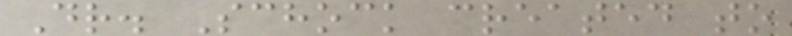Dr. Schock created to
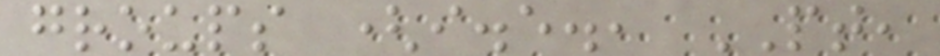groups (i.e., PT,
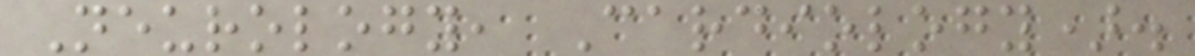Neurology, Cardiology).
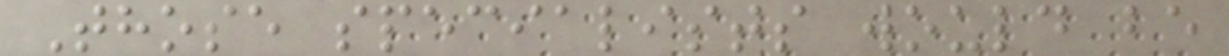Those specialists would be
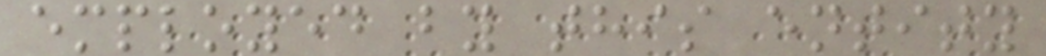employed by this entity
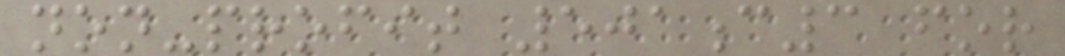non-profit 501c3 for
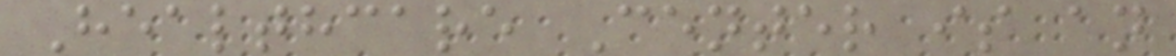Healthcare Center is an
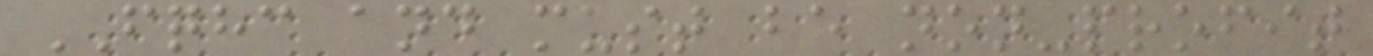FQHC and must be non-profit
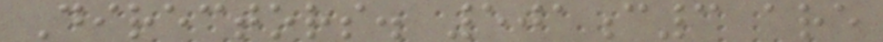Directors. 501c3 are
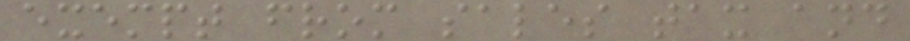exempt from sales tax and
